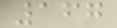167
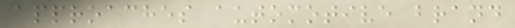approaches automotive brand
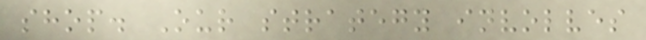shop. Our strategy involves
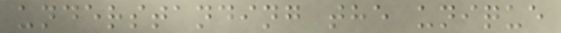understanding the unique
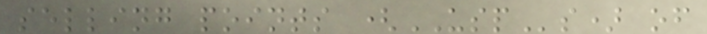selling points (USPs) of
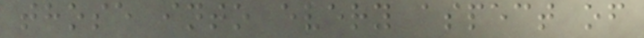those into every aspect of
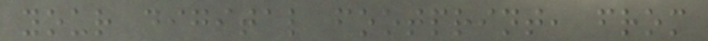your digital footprint, from
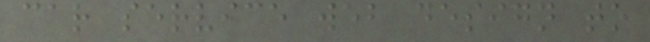car service web design to
